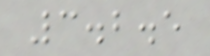3.2.5
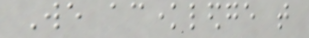We acknowledge that
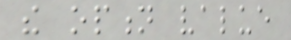the option value
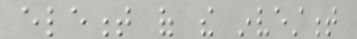element of the investment
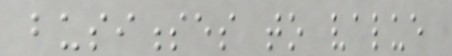businesses to value
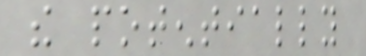the potentially
